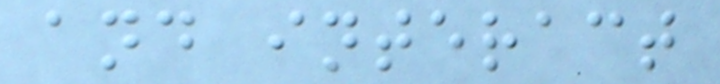and interact
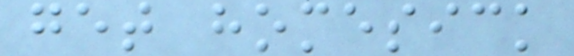get homesick
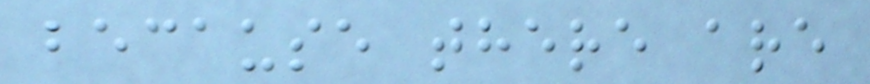because there are
